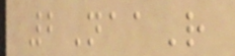2NaaR
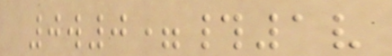0w0=#1v
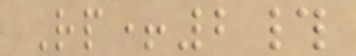Rp+2#
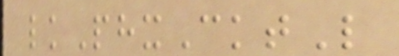lkPhxCktL
